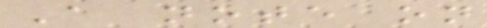A note on
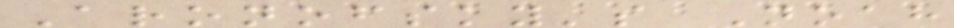Aronofsky's Noah
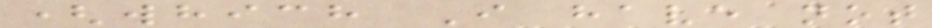(which I have not
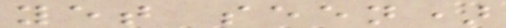yet seen)
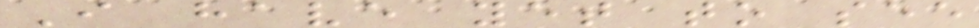I have yet to see
